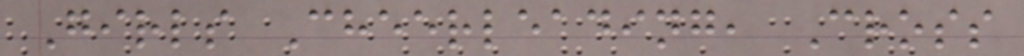Girls Cheerleading, Cross
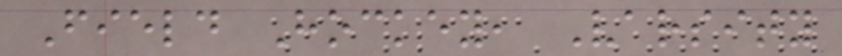Field Hockey, Varsity
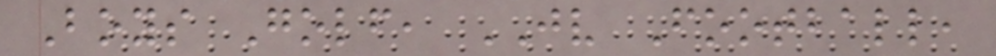Boys Golf, JV Football,
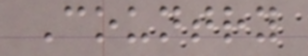Country
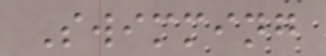Swimming
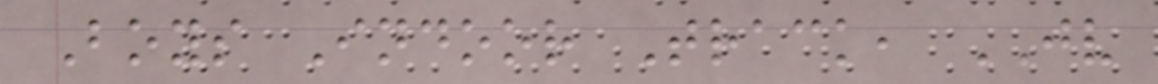Boys Indoor Track, JV
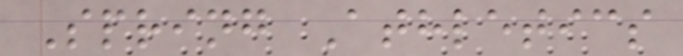Spring Athletics
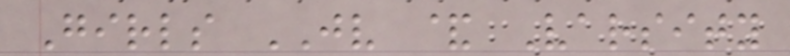Girls JV & Varsity
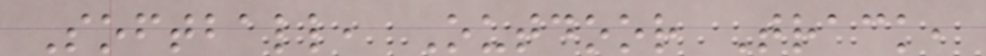Softball, Outdoor Track,
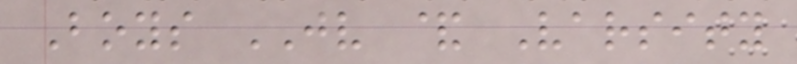Boys JV & Varsity
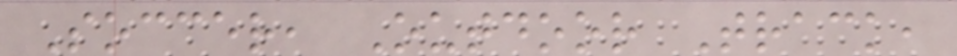Soccer, Outdoor Track,
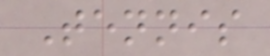Tennis
